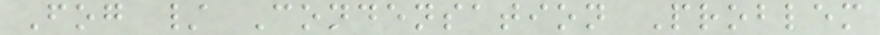Fog / Condensation Problem
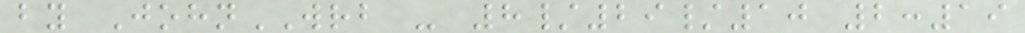by JohnWRB - 8/29/10 2:19
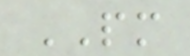PM
